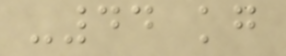-44 kg
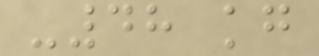-48 kg
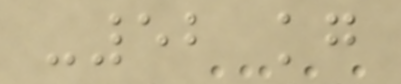-52 kg
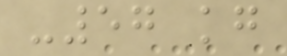-57 kg
